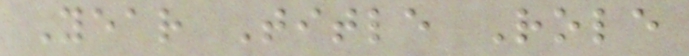Year Title Role
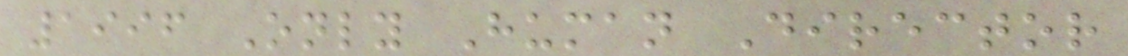1996 Only Human Director
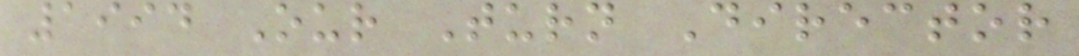1994 Our Turn Director
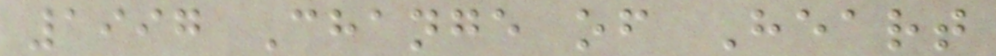1997 Change of Heart
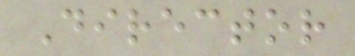Director
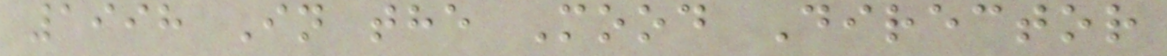1998 In the Mood Director
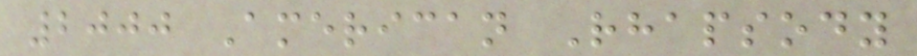2000 American Rhapsody
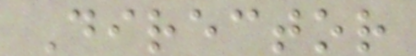Director
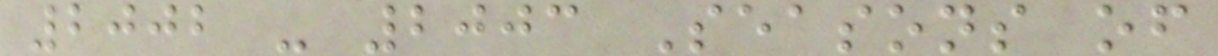2002 - 2003 Seasons of
